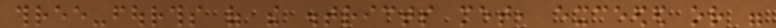three-fourths of the districts met, exceeded or were
